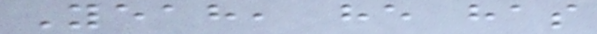Yeah, he has
